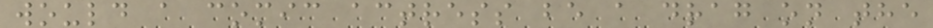would a comic actress be a drag on the
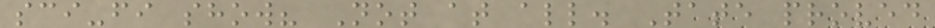sci-fi show? Not at all. Tate proved
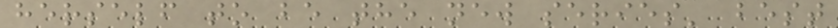herself to be the new series' best
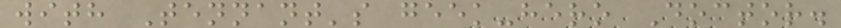with Tennant's geek-hero Doctor.
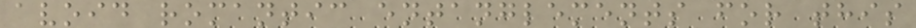avoid romantic entanglements for this
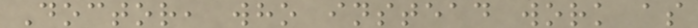Doctor, who instead work as
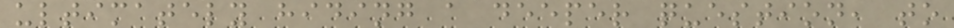ultimately hiding a deeper question, to
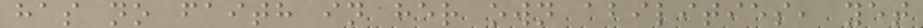has no faith in her own abilities, yet
